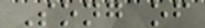Song of
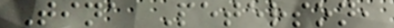Tina Peterson,
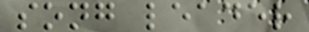song leader
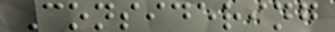Considering
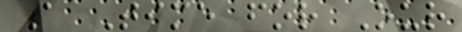A Time for Our
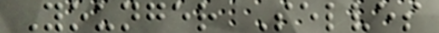Younger Selves
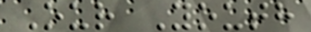Our Youth
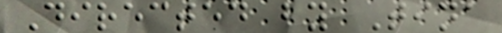Directed by Tina
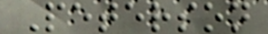Peterson
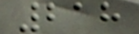218
